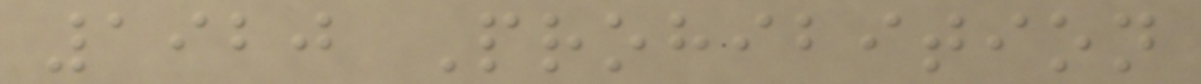1920 Prohibition
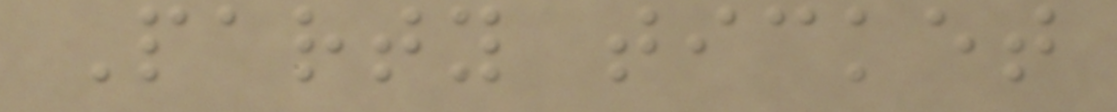Party ticket
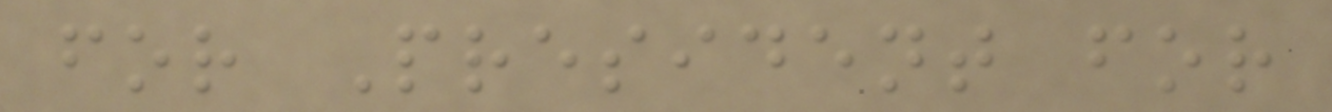for President for
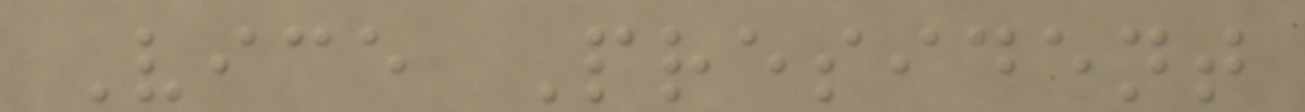Vice President
